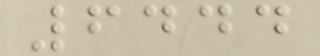6444
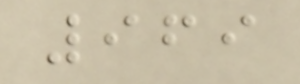969
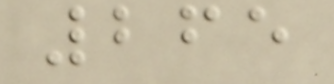265
